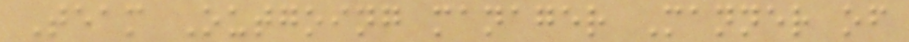Team Outgoing manager Manner of
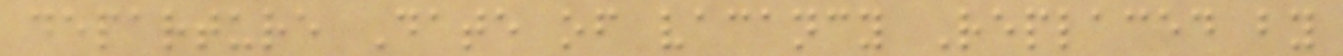departure Date of vacancy Replaced by
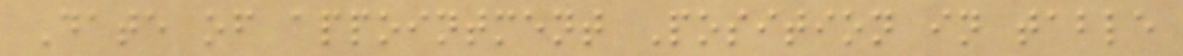Date of appointment Position in table
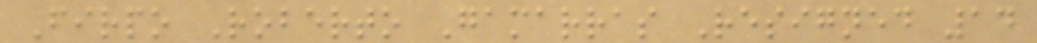Firpo Roberto Gamarras Resigned 14
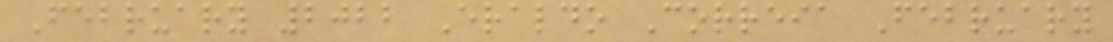February 2022 Eraldo Correia February
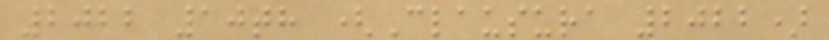2022 10th (Clausura 2022)
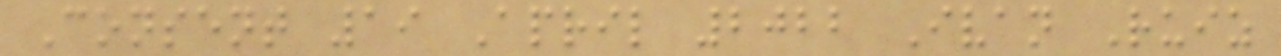Consent 19 April 2022 Ivan Ruiz
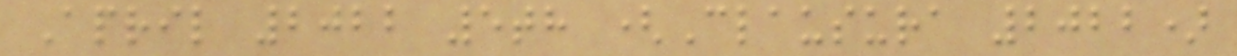April 2022 5th (Clausura 2022)
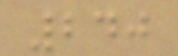240
